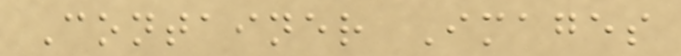Container Images
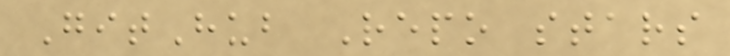GitHub Repo stars
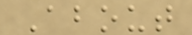About
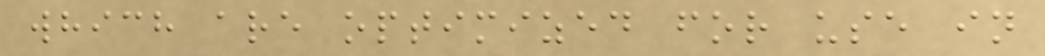which are optimized for use in
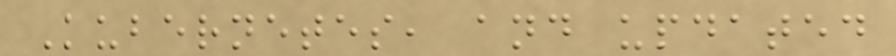Kubernetes, and updated
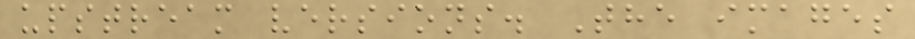upstream versions. The images
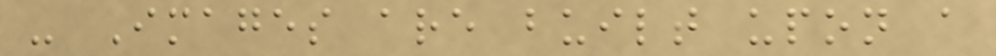- Images are built upon a
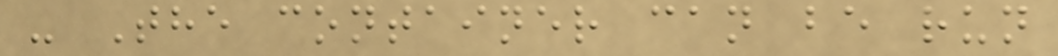- The container can be run
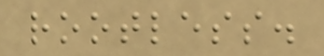rootless.
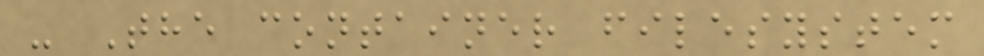- The container filesystem
